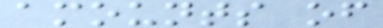amounts of
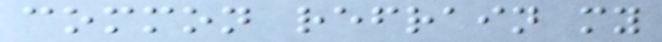common refrain my
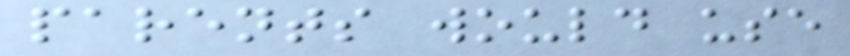parents would use
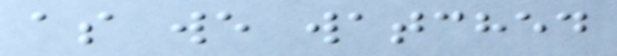as we watched
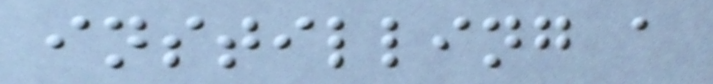instilling a
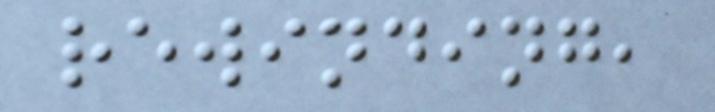rewinding,
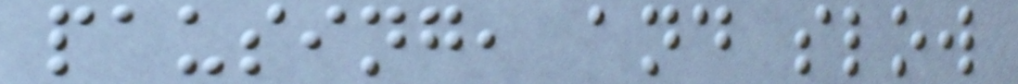pausing, and slow
